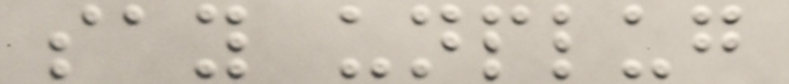say unplug
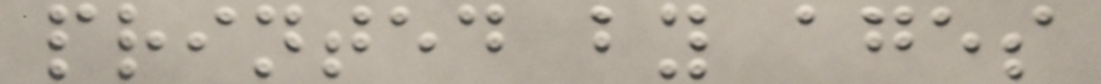printed by ages
